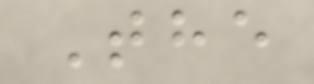The
